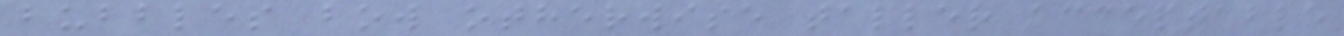bubbles bow otherwise taller acceptable
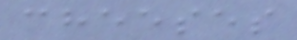cheeses
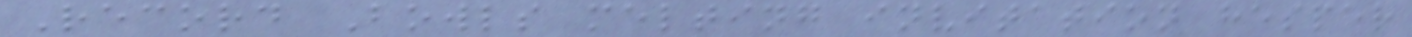Record Bowls melting invitation hesper
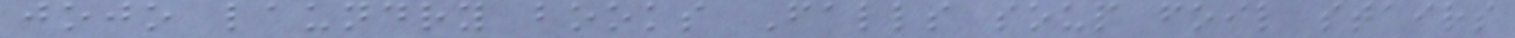jojo laundry books Falls soup foil stairs
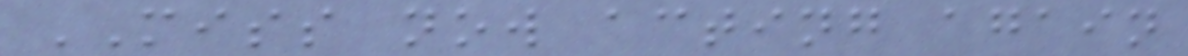MISS now acting again
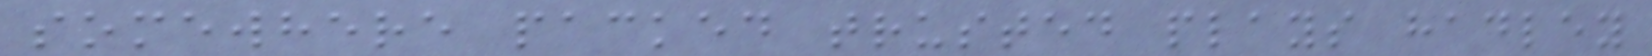somewhere packed trusted plays hadley
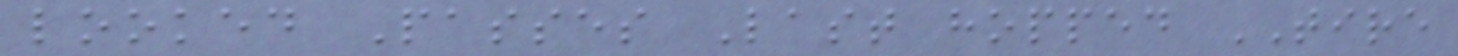looked Passes Last hopped TIRE
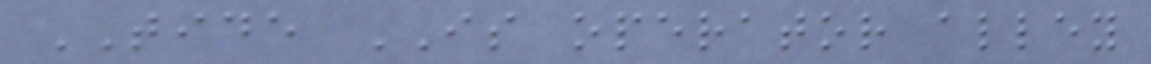TIDE IS operator alley
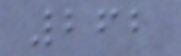262
